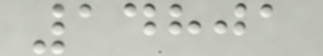14801
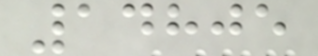14805
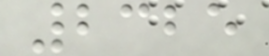2325
